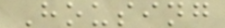Housing
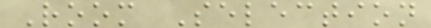Room Selection
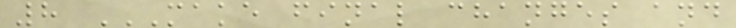8 MAKE FINAL CHANGES AND
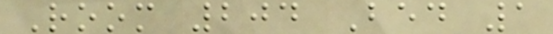Room 204 Bed 1
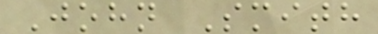John Smith
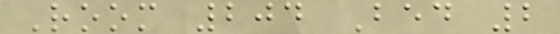Room 204 Bed 2
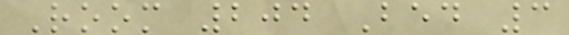Room 204 Bed 3
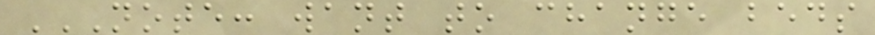NOTE: WANT TO CHANGE BEDS
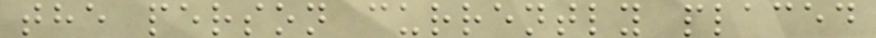the person currently placed
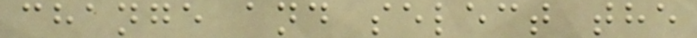change and select the
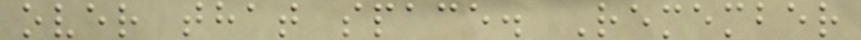over that space. Remember
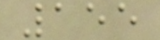155
